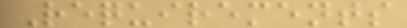Requirements
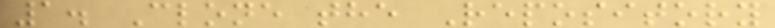1. Clone the Repository
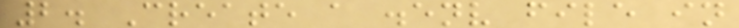2. Create a .env file in
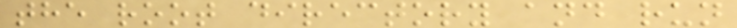the root directory and run
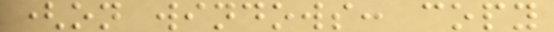(on windows: copy
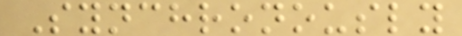Synchronously
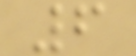6
